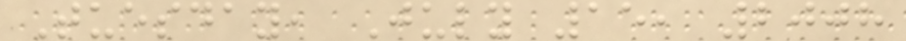Tuesday, July 15, 2008
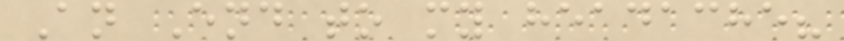An End to my headache?
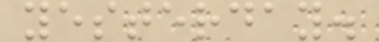yesterday.
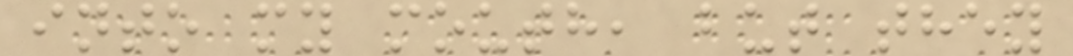into my mouth, but they
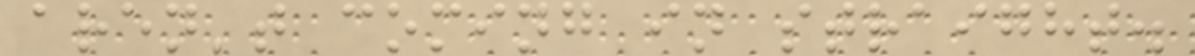aren't coming in straight.
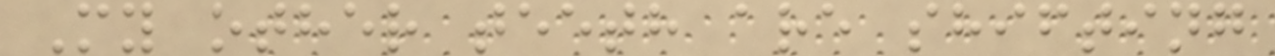My other teeth are shifting
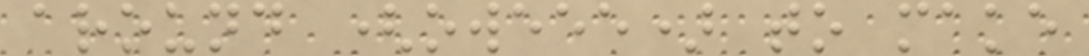around (oweee) to make
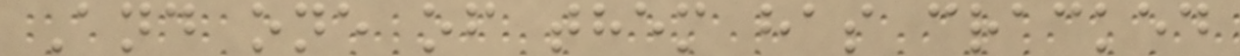And one of them has cracked
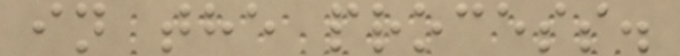in the process.
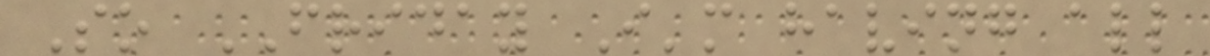So FRIDAY I'm having all
